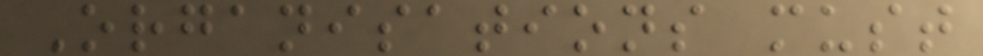Organisations must
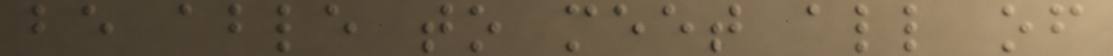be able to meet all of
